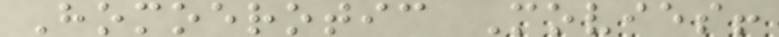Homoerotic Movies!
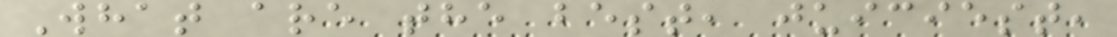What are the best, juiciest,
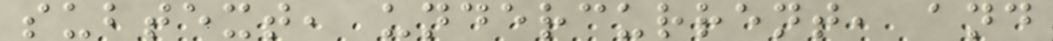subtext, undercurrent, and
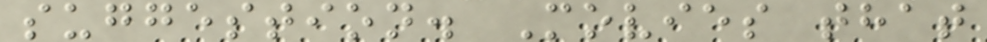suggestion. Movies that
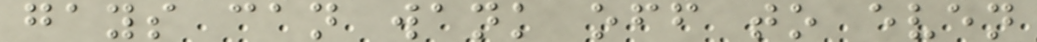gays can wank off to even
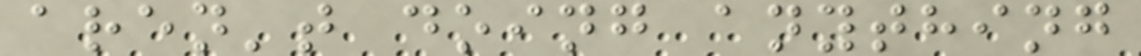aren't doing anything
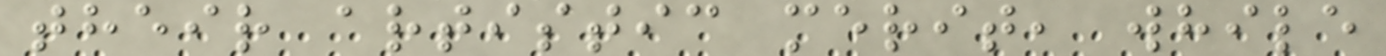their artistic merit, while
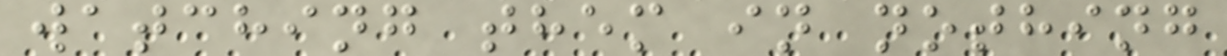watching them in nothing
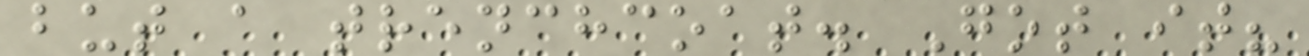but a trenchcoat. Got it?
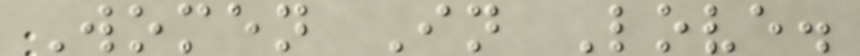Women In Love.
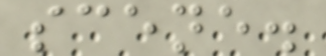scene.
